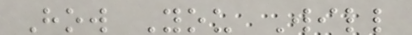How You Will
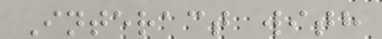Interact with
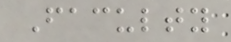Faculty
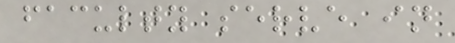faculty serve in
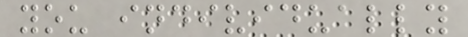you individually
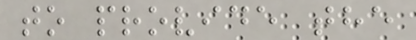to provide the
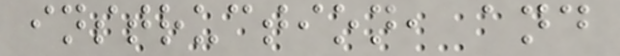instruction, and
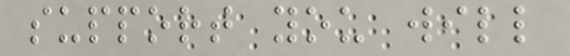support you will
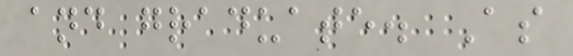and graduate. As
